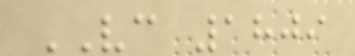VC 1809
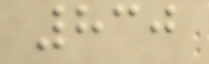830
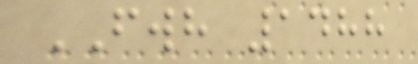FWH 1488
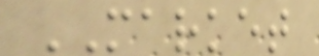MARKET
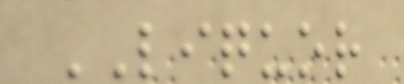LIQUOR
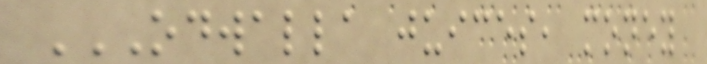ODWALLA JUICES, MONEY
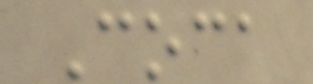Coca
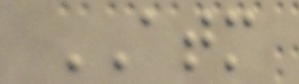ATM
